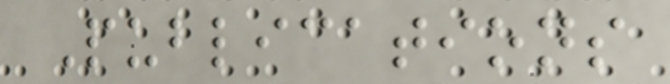Publications
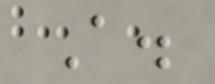A.
